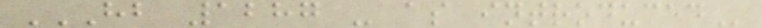HB 1287 - AS INTRODUCED
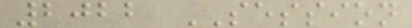2022 SESSION
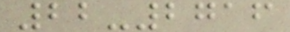22-2716
